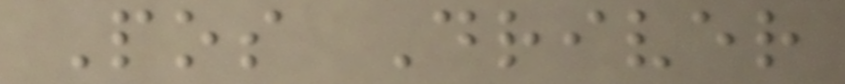Pos Driver
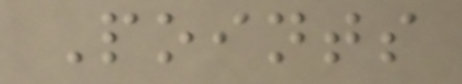Points
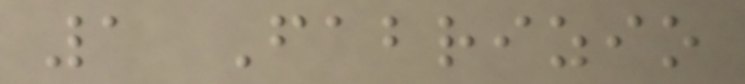1 Fabrizio
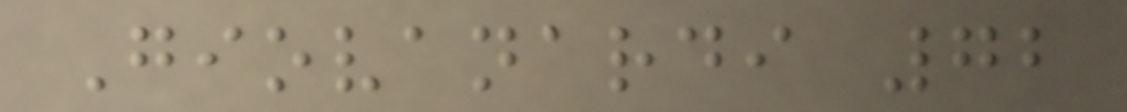Giovanardi 72
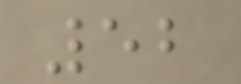52
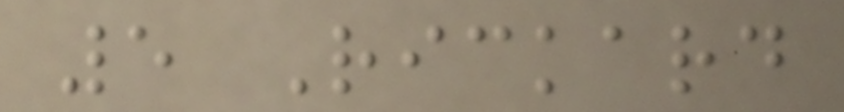5 Rickard
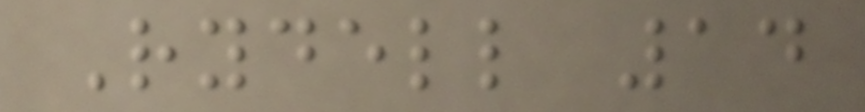Rydell 14
